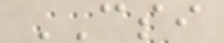CSI
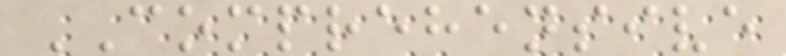COMPREHENSIVE
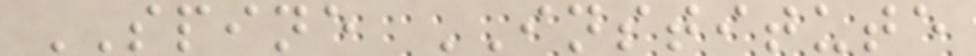SPINE INSTITUTE
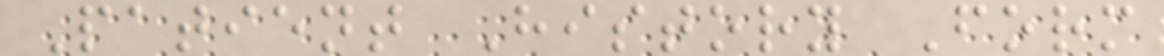Patient History Form
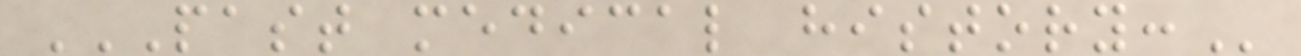PAST MEDICAL HISTORY:
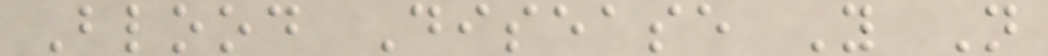Blood Disease Y N
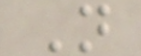N
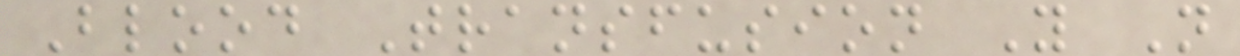Blood Transfusion Y N
